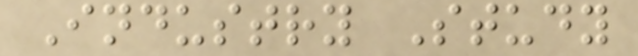Industry Study
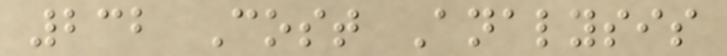232 Cost Analysis
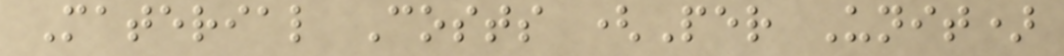Material Costs (Per Unit)
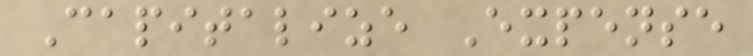Capitalize Expense
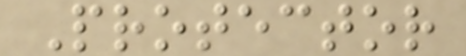Protector
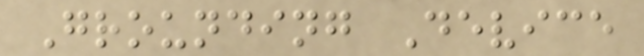Grounding Device
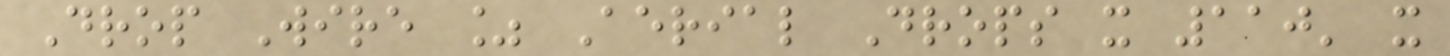Drop Wire % Aerial Drops x 110' x
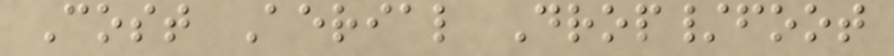Cost Aerial Drop/foot
